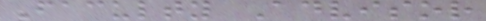Faculty Advisor
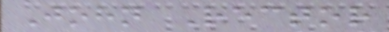John Rector
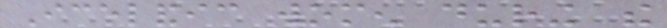Icelandic women during the
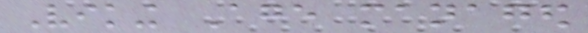Viking Age managed
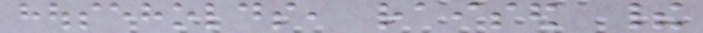households, raised their
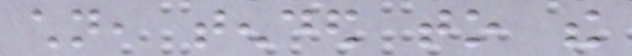children, tended to the
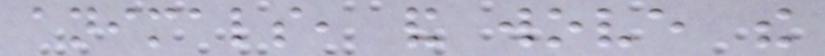animals, and wove the
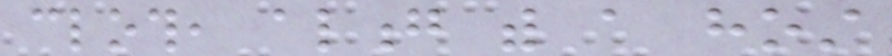cloth, along with a host
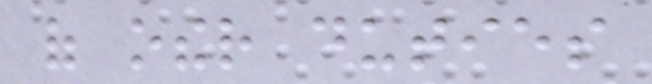of other duties
